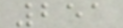251
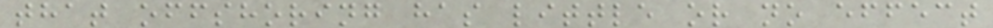that offshoring has little or no effect
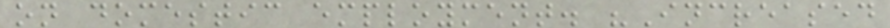on domestic employment. "Increased
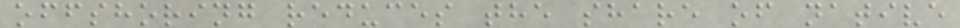offshoring reduces the share of native
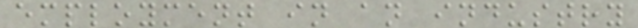employment in an industry
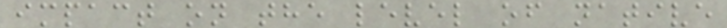impact on the level of native
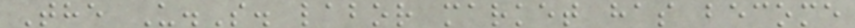The U.S. labor market has become
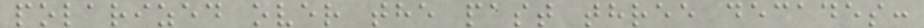polarized over the past three decades:
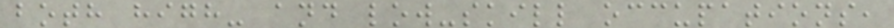both high- and low-skill occupations,
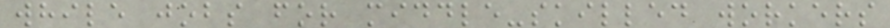while jobs for middle-skilled workers
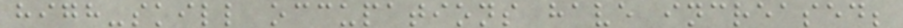high-skill occupations have increased;
